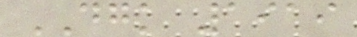DGK 1919
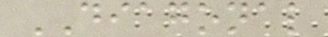DIAGONAL
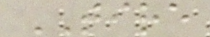TIRE
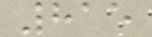815
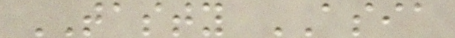TASTY ASIA
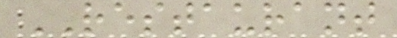RESTAURANT
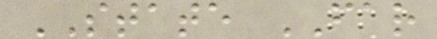STATE FAR
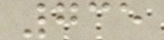735
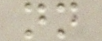nn
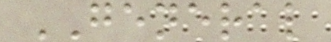GENERAL
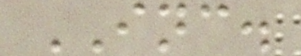INC.
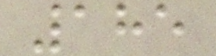185
